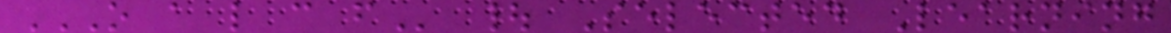O A L C F | Selected Learning
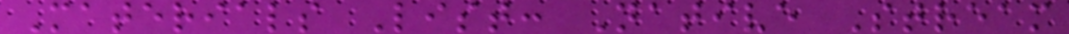Materials List: Native Stream
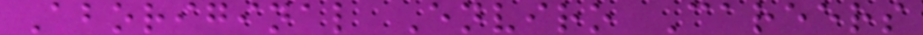Aboriginal Enviro Careers
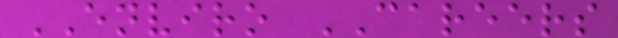ENVIRO CAREERS
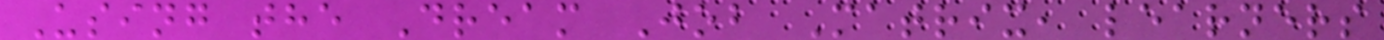Using the Dream Job Matrix, learners
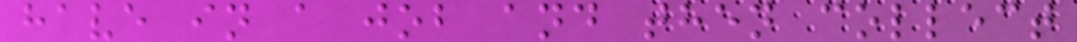have in a job and then collect
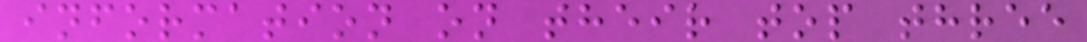information on their top three
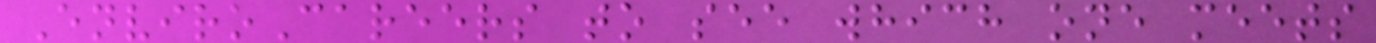EnviroCareers to see which one meets
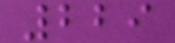229
